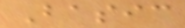Basic
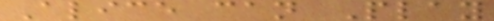Alice can Play
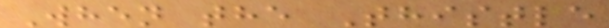When the Thistle
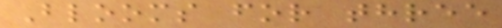Blooms for three
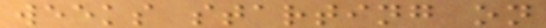weeks starting on
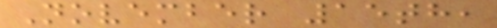November 15th,
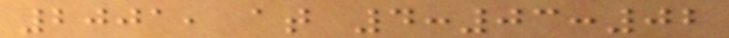2001, at 4:03:02
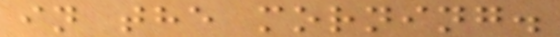in the morning.
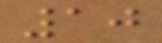10
